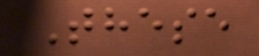These
